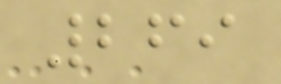269
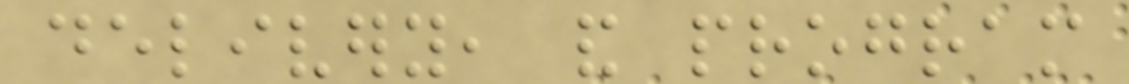delivery, and program
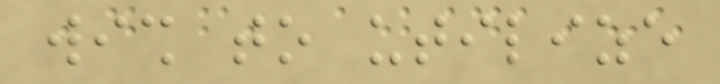wish to utilize
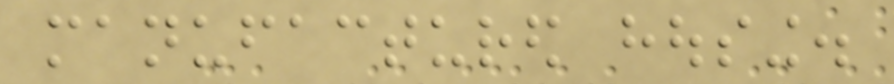manufactured housing.
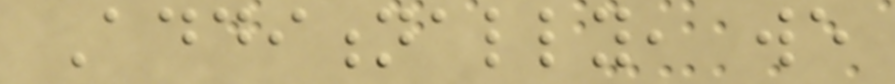Additionally, we
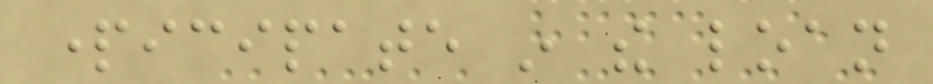participate in the loan
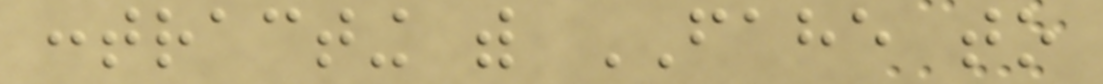contracting with FAHE to
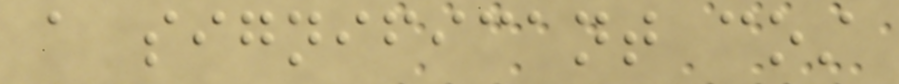a significant cost
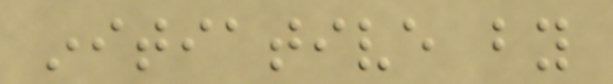initiative by
